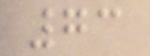73
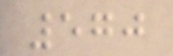570
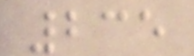235
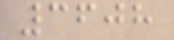3608
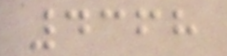4368
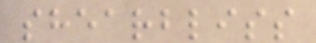shearbliss
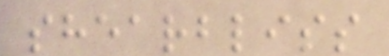shearbliss
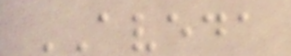AVEDA
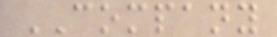COMPANY
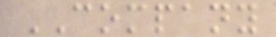COMPANY
